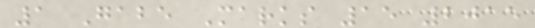1 Gabe Marks 15 2015
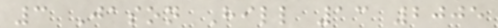3 Jason Hill 13 2005
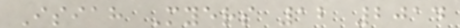Isiah Myers 12 2014
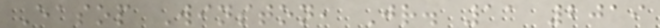Easop Winston, Jr. 11 2019
